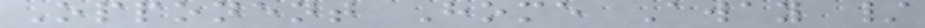Opponent Home Away /
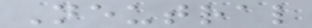Neutral
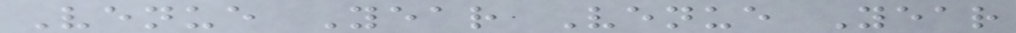Venue Year Venue Year
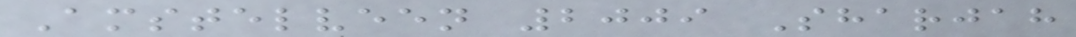Amstelveen 2009 Sharjah
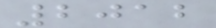2012
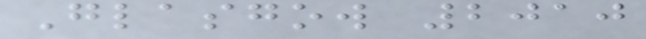Glasgow 2010
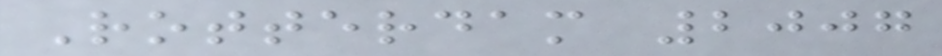Rotterdam 2007
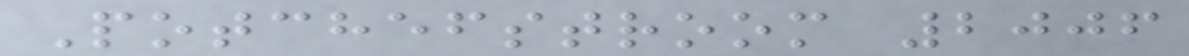Potchefstroom 2006
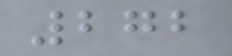272
